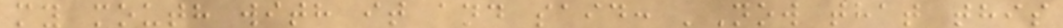my mouth with it and said: 'Now that this
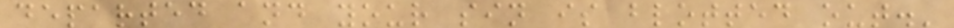departed and your sin is blotted out.'
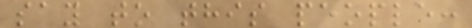say to this people:
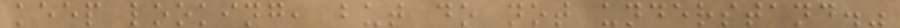keep looking, but do not understand."
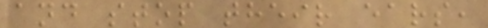and stop their ears,
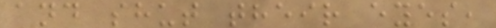and shut their eyes,
